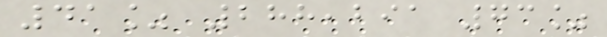41% 288,291 73%
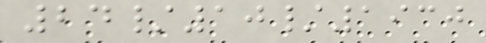24/10/1930
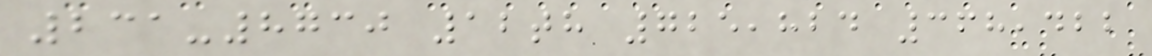231-8730 12th 725,824 368,422
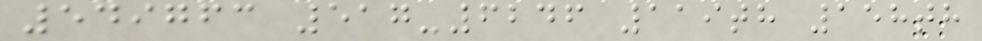549763 517-6246 119th 158th
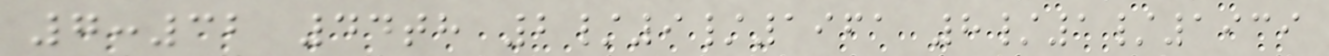7:32 44th 2/9/1961 8/1/1939
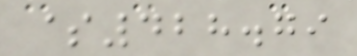$428.79
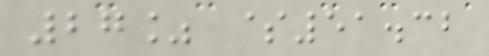27% $51.32
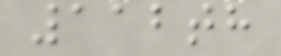112th
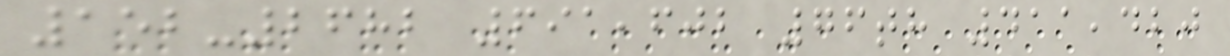152-2682 691,602 76th 411,420
